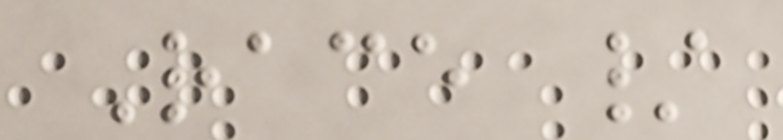Race /
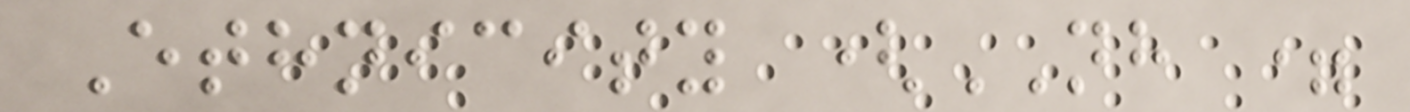Ethnicity (NH =
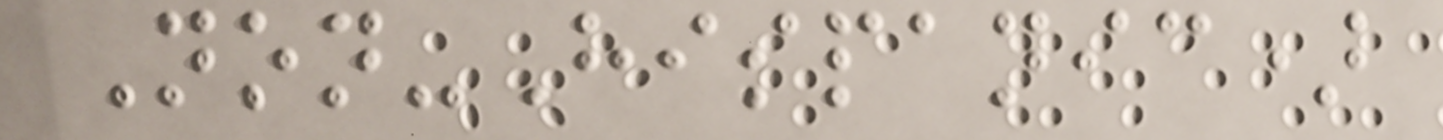Non-Hispanic)
